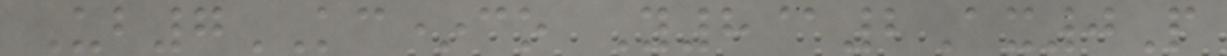Ub7KC*co Y8@2Ax0P
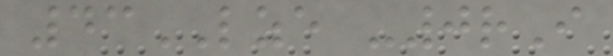43LZE -0rI
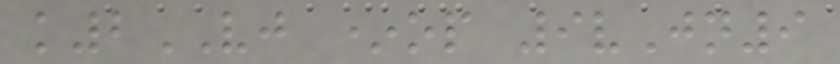k2VJ *op 9vJn9
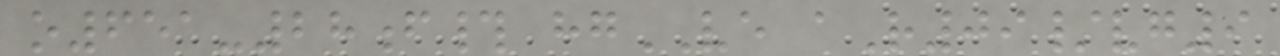o651-28f# hgVE aR09/vg9
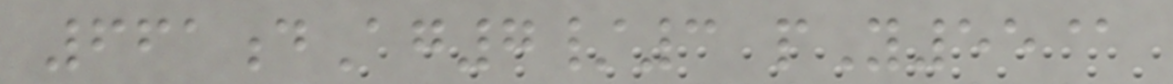661dAg7/3 pY55@
